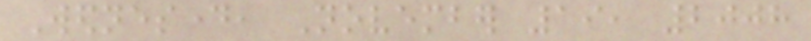Wednesday, November 19, 2008
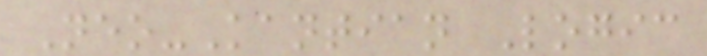Neo-Kantian Logic
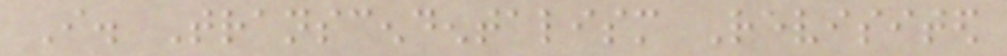I. Transcendentalism Revisited
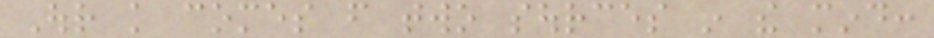Our knowledge comes from two sources in the mind:
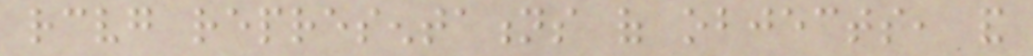receiving representations of objects, and
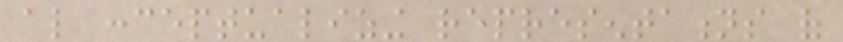also conceptualizing representations of
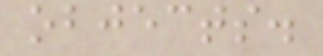objects.
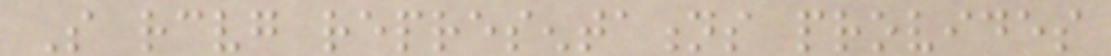So receiving representations provides
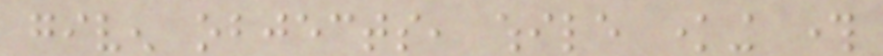given objects, while knowing through
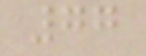77
